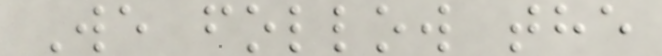We follow the
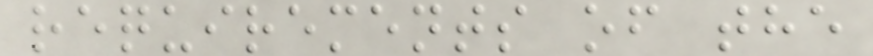requirements of the
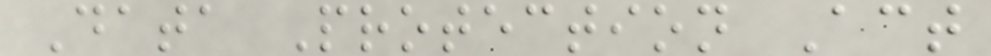Data Protection Act
